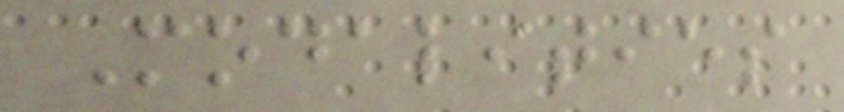Modalities
